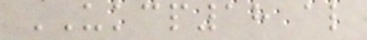UKCP18 also
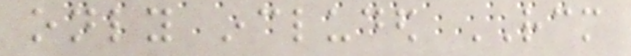only included RCM
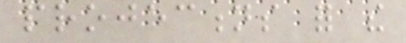projections for the
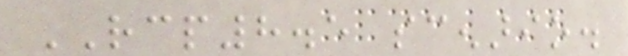RCP8.5 scenario.
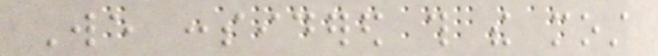We considered this the most
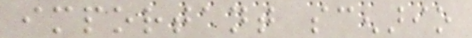important scenario
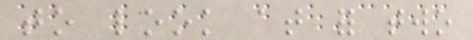to look at for two
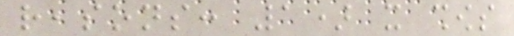reasons: 1) it shows
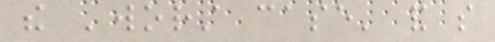the 'worst case' and so
